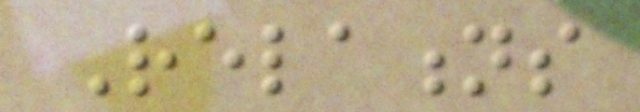Relations
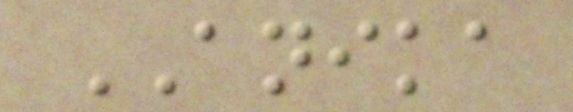ANIKA
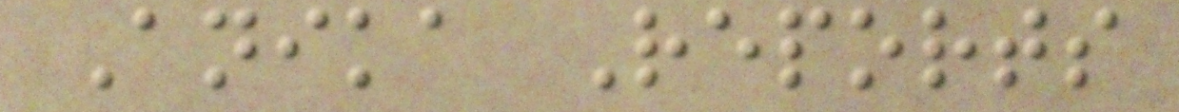Anika Reports
